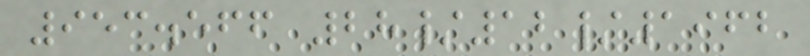953.566 28/12/1962
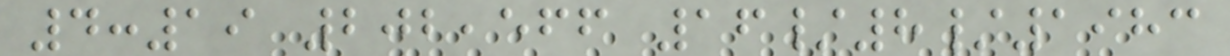4:19 202,566 16/8/1983
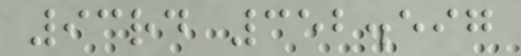93rd 352.597
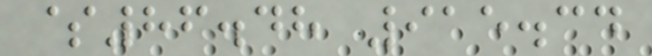$86.48 915.34
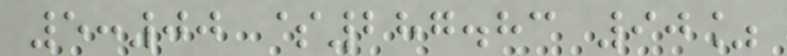5:00 $287.83 90%
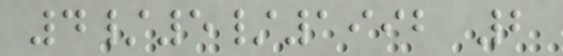4/5/1992 2
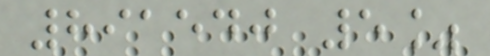891540 5%
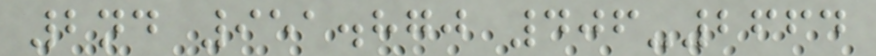2nd 951.870 406-2664
